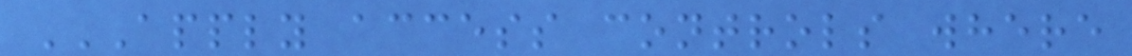APPLY ACCESS CONTROLS WHERE
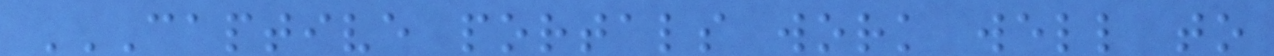CAPTIVE PORTALS WORK WELL TO
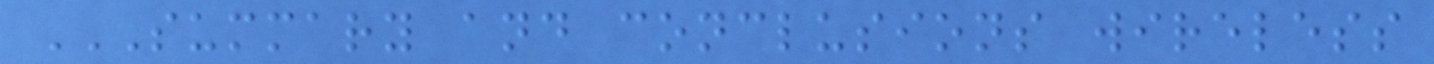SUMMARY AND CONCLUSIONS WIRELESS
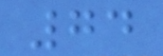74
